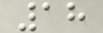18
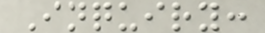Inquiry:
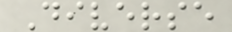Diverse
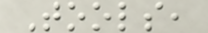Tools,
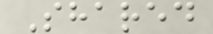Shared
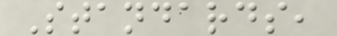Standards,
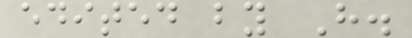edited by H.
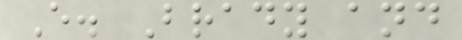E. Brady and
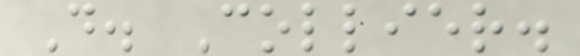D. Collier.
